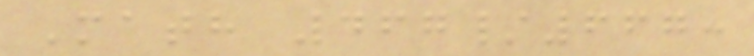Math 467/667:
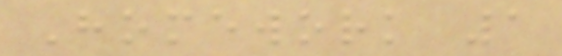Homework 1
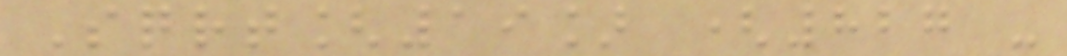Sqrt[19] (827 -
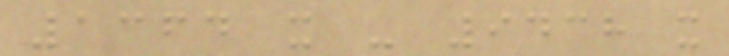1364 x - 9438 x
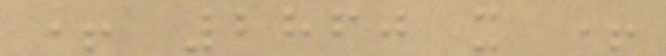+ 2860 x +
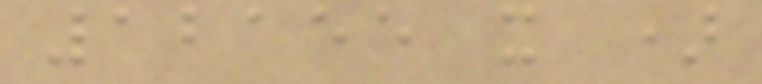12155 x )
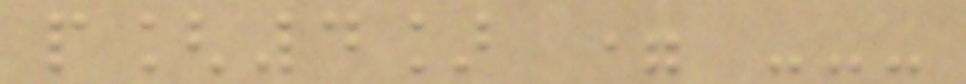p[4] = ---
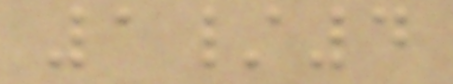1/4
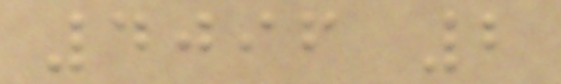4096 2
